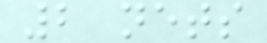2 nets
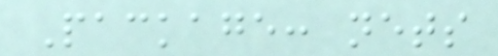Package: nets
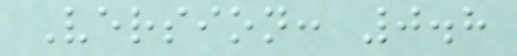Version: 0.8
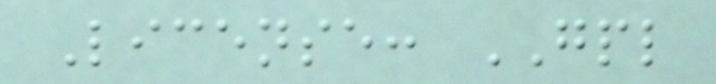License: GPL
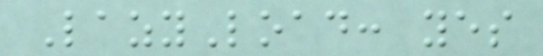LazyLoad: yes
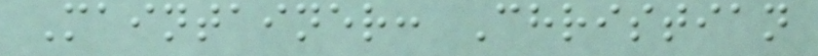Maintainer: Christian
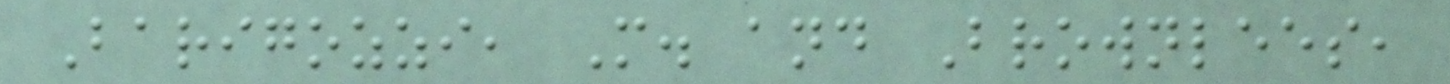Barigozzi, M. and Brownlees,
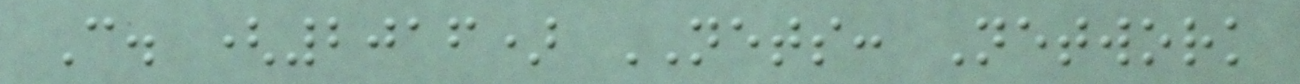C. (2016) NETS: Network
